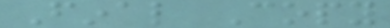Final Copy
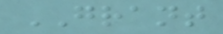GRANT
